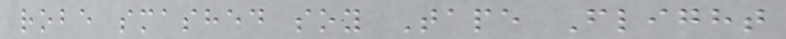robe smashed soy Tape Flight
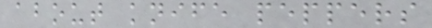about knife peppers
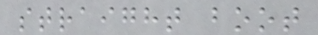straight boot
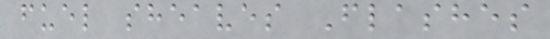fuel sheaves Flashes
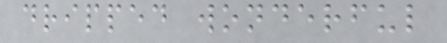dripped wonderful
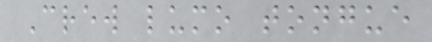Crew lumo tongue
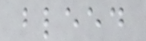bleed
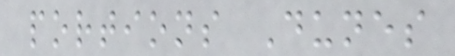portions Dunes
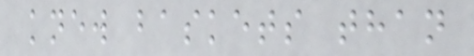knew baskets than
